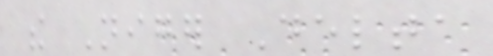the Niger Delta
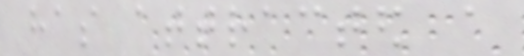has attracted a
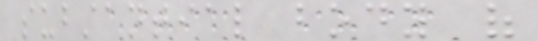substantial body of
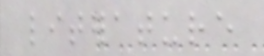literature
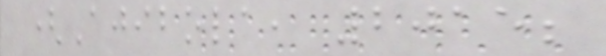(Ajibola, 2015;
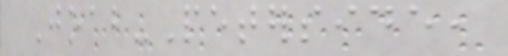Joab-Peterside,
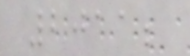2011;
